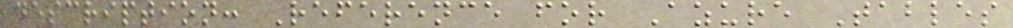description: Reference for Azure Tables
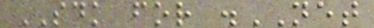SDK for .NET
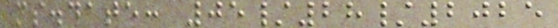ms.date: 05/28/2025
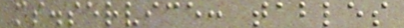ms.service: tables
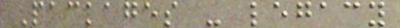Packages - legacy
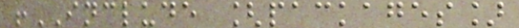!INCLUDE [packages]
